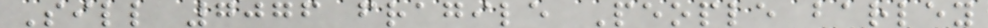Sill 7076 fragile People barley
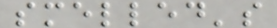smelled's
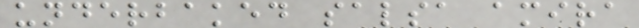underbaked salsa amira
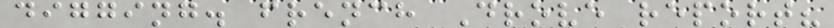digging. french Drove report?
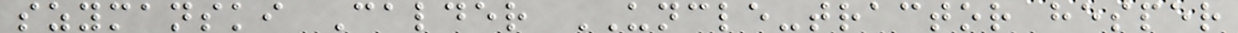szymanski Calder UNCLE-tractor hesper
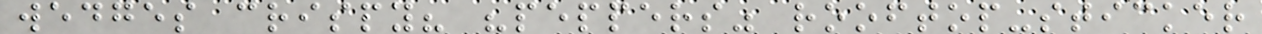wedges crispy? "peppers" rooftop-sticker
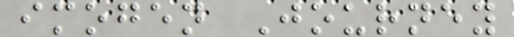imogen Journey
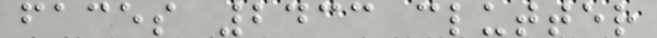faces 2433 clutter
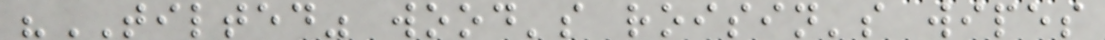"TILTED" wood's roisin's wipes
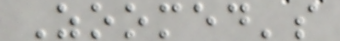Zoomed's
